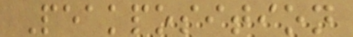Peakposition
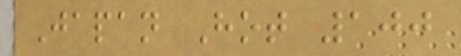Japan Hot 100
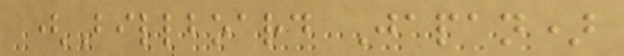(Billboard Japan)
